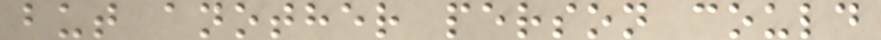but another person could
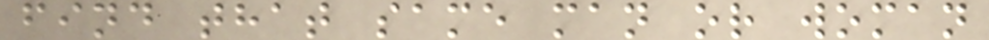find that same man or woman
